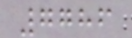7786
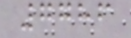7786
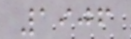1906
